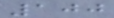100
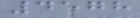4578
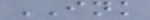INK
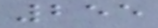255
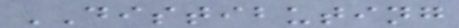DISTIBUTING
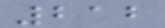212
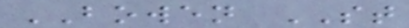BOWEN ST
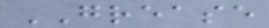GREASE
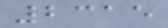2315
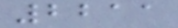2211
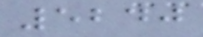5240
